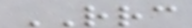RRC
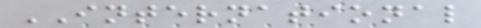INTERNATIONAL
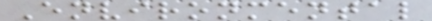Environmental
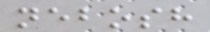nebosh
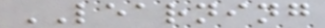LEARNING
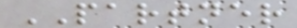PARTNER
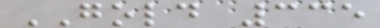GOLD 335
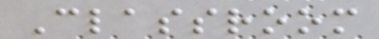Classroom
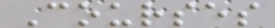Courses
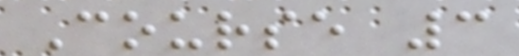Course 3
